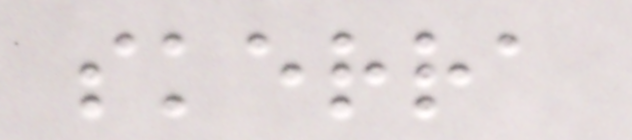skerra
